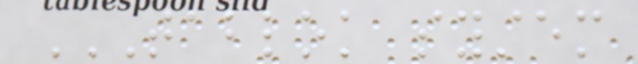TABLOK SYSTEM
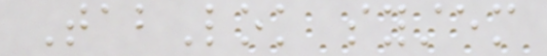TabLok system
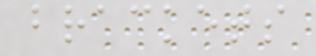brackets
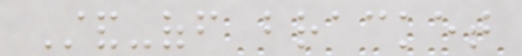Stand-off bracket
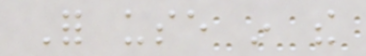For use in the
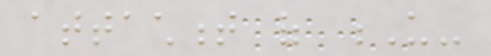attachment of U-
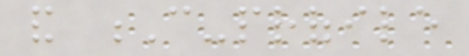and C-profile
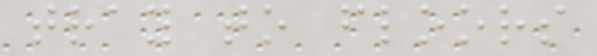tray to floors
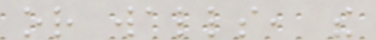or walls, the
